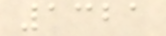1321
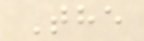The
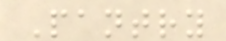Pantry
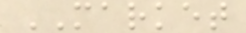MARKET
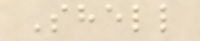Shell
